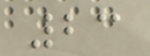23
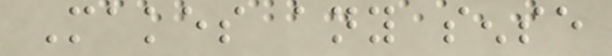Makes any sense
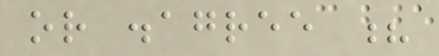or disagree ?
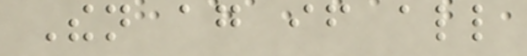Then again if all
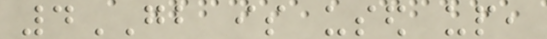4GB is used up,
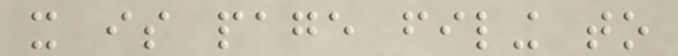it is page filing to
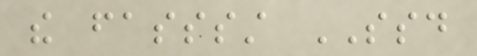the fasssst SSD
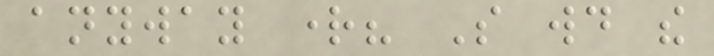anyway right? So would the
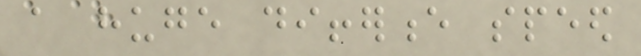a huge difference speed
